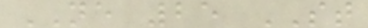NE 25 ST
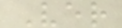Ver
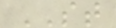ST
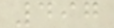497
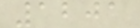1201
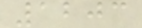1203
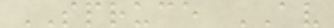SPRUCE AV
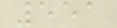551
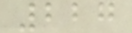227
